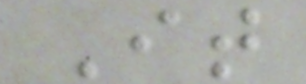It
